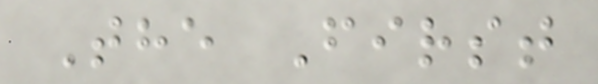The First
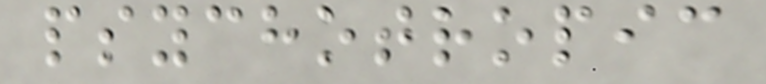psychotropic
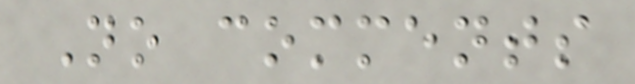No comments
